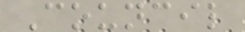Council
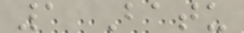1 Batu
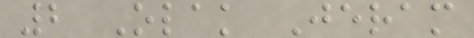2 Olak Jeram
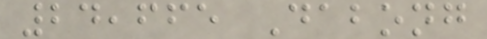24,665 Dabong
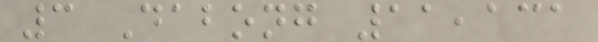3 Dabong 11,131
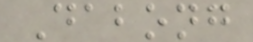Dabong
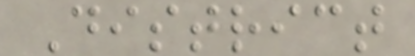District
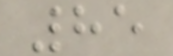85
